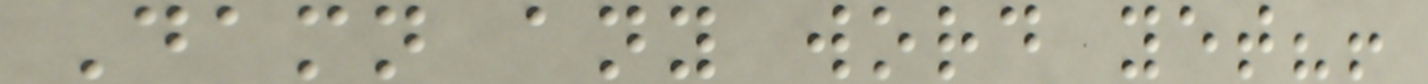Damn any word yet?!
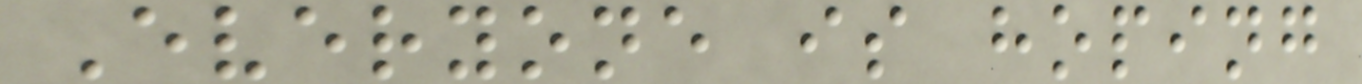Everyone is hoping
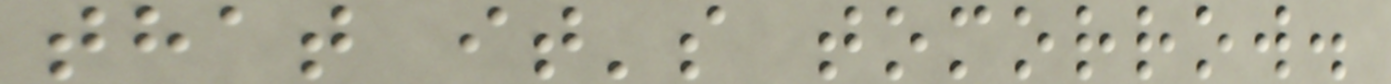that it's tomorrow.
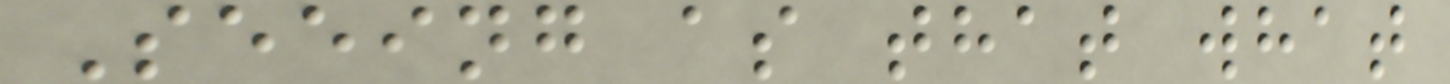Seeing as that what
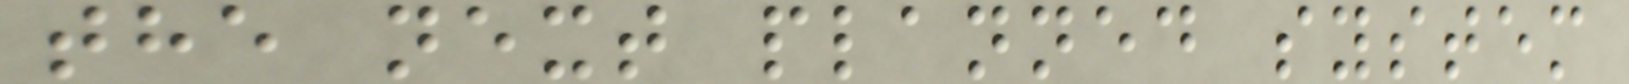the next planned system
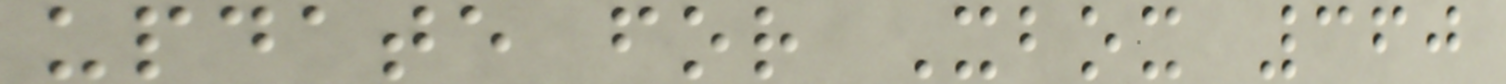update for Xbox 360
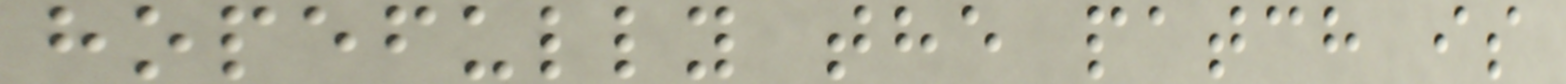hopefully the patch is
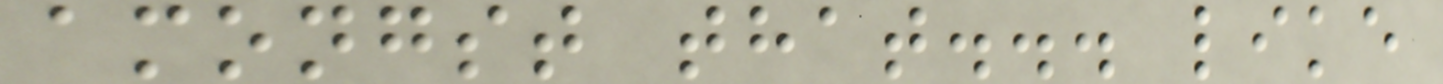amongst that... like
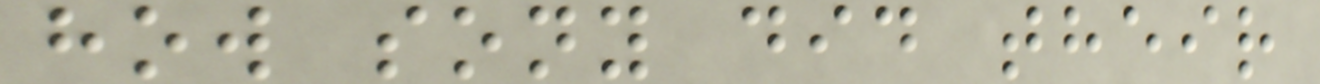how sony did their
